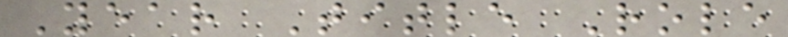Year Title Role
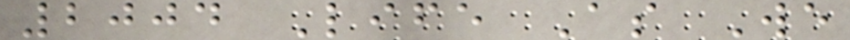2004 Life As We
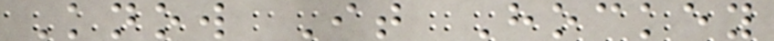Know It Hockey
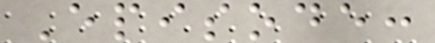Episode:
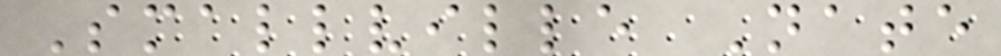Smallville Nate
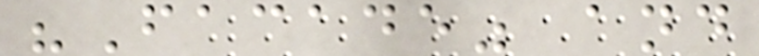"Facade" and
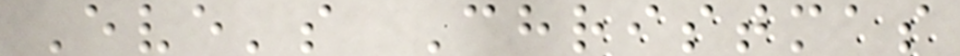Eve's Christmas
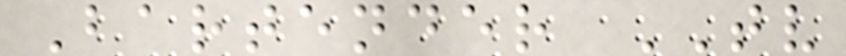Bartender TV
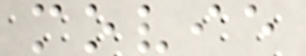movie
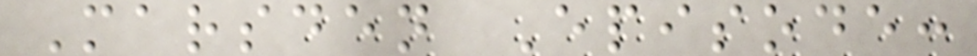Marsden Episode:
